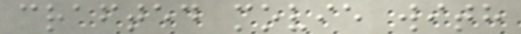crafted movie with
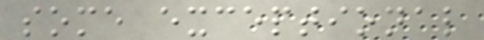some exceptional
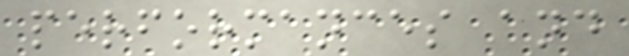performances and
